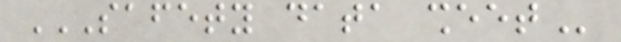SAFETY DATA SHEET
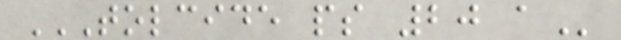TOLCIDE PS 20 A
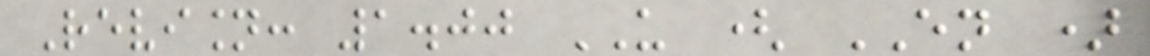Revision: 1.00 US ( EN )
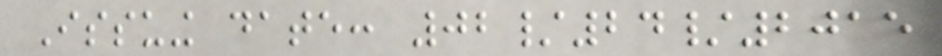Issuing date: 02/24/2015
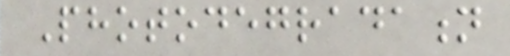Photodegradation
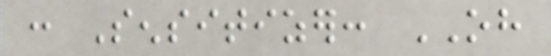: Sensitizer: OH
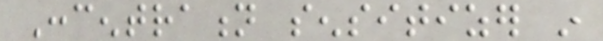Concentration sensitizer in
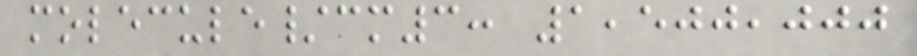molecule/cm3: 1,500,000
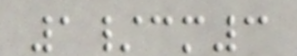1/cm3
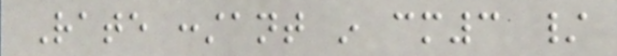Rate constant in cm3 /
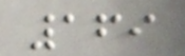169
